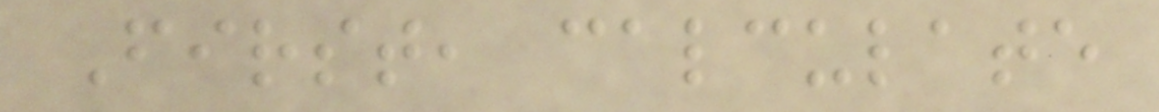First, calculate
